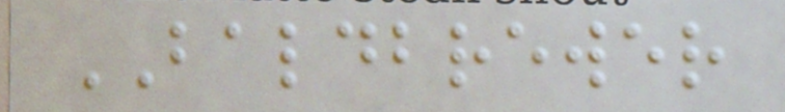BALDBREWER
